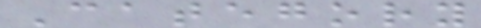Category
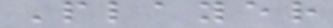Player
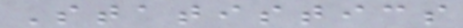Statistics
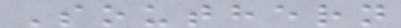Southern
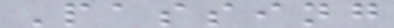Passing
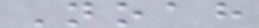Noah
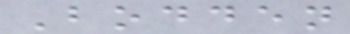Bodden
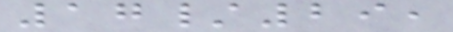17/29,
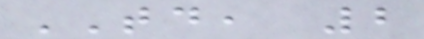TD, 2
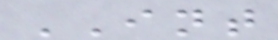INT
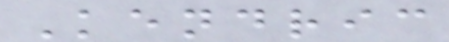Kendric
